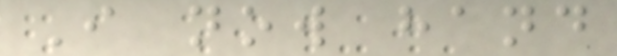I now hand
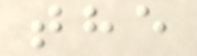the
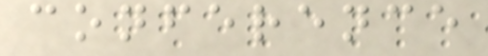conference
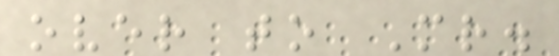over to Mr.
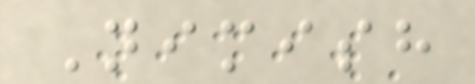Nimish
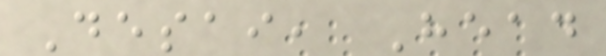Desai, Head
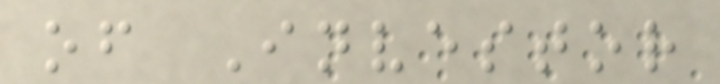of Investor
